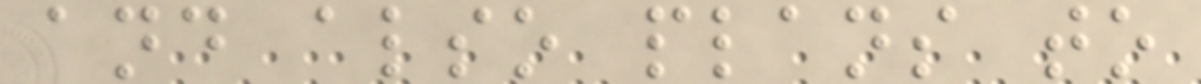and also plans to
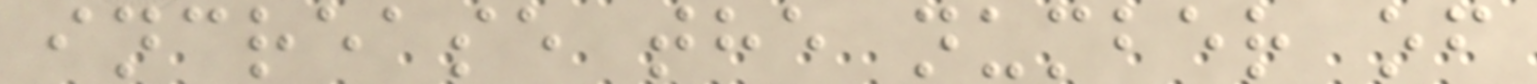increase the number of
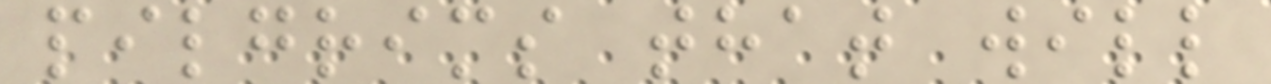pilgrims that will
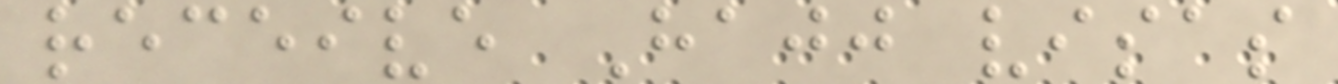receive Hajj visas
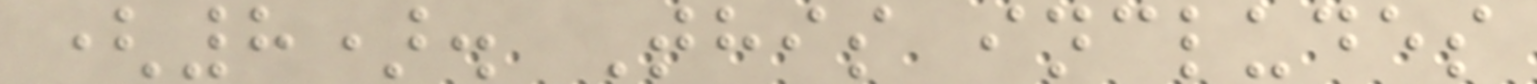(8). This includes
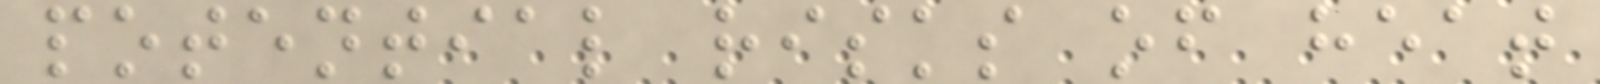potential risks of heat
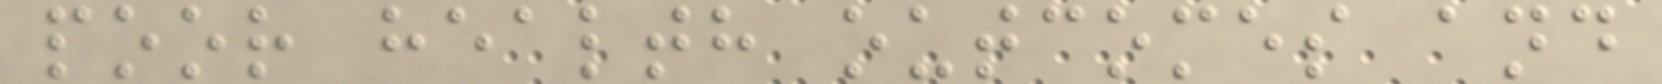poor health outcomes and
